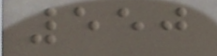550
